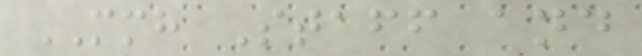MMH Staff and
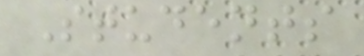Students
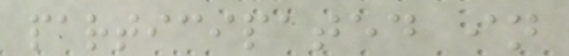participated in
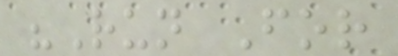"Run For
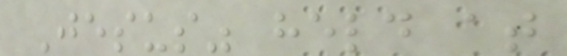Jesus" held at
